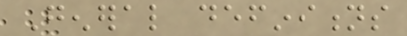General definitions
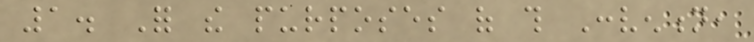1. For the purposes of this Convention,
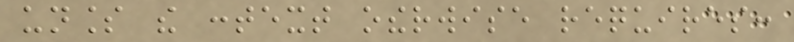unless the context otherwise requires:
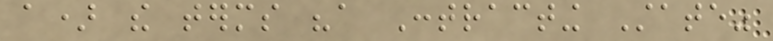a) the terms "a Contracting State"
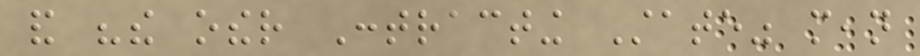and "the other Contracting State" mean
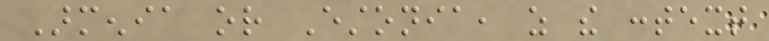Armenia or Estonia, as the context
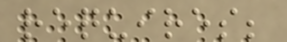requires;
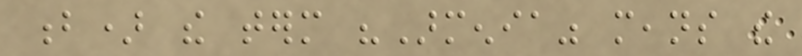b) the term "Armenia" means the
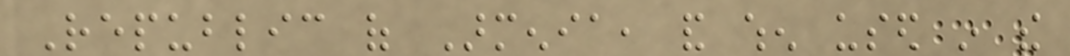Republic of Armenia, and when used in the
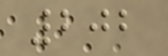202
